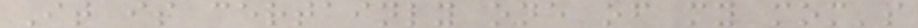It is certainly one of my mom's
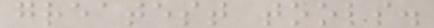greatest tools.
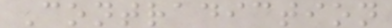Contradiction
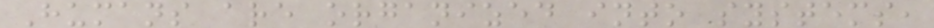Humans are organized into systems,
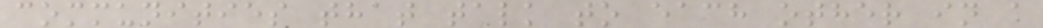communities that talk to each other in a
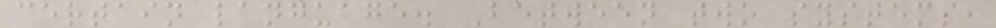certain language. Between two systems,
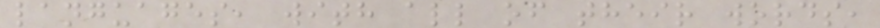languages, with all of their words,
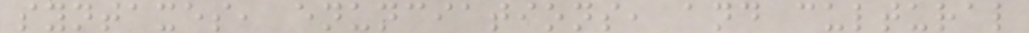syntaxes, enunciations, and cultural
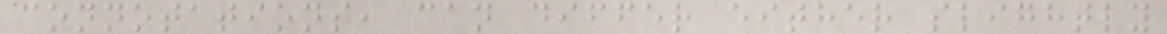connotations, can differ either slightly
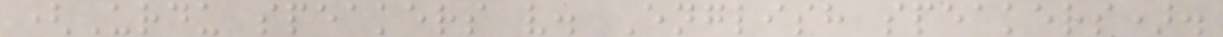(Urdu speakers v. English speakers).
